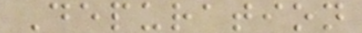Depuration
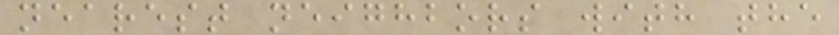nearest neighbors with the
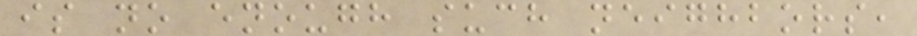is no enough such neighbors,
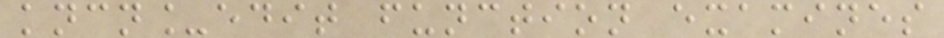kncn_edit function examines
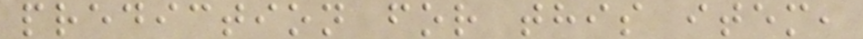prediction for this item,
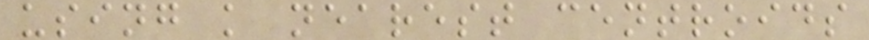using k nearest centroids
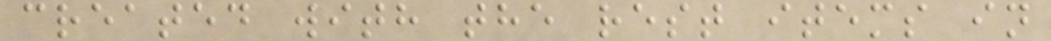created with the rest items in
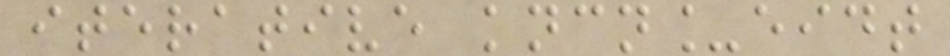iterative kncn_eidt
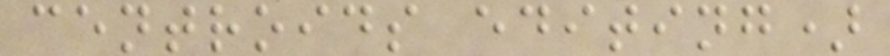centroids editing)
